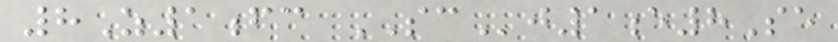8Z1fc SCj1e8Se
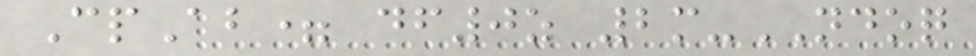CpAb= df0z 2m-NDOQ
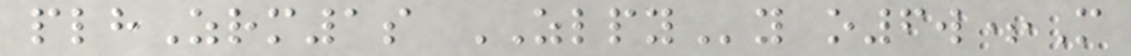plhZrm1s ZLPYy o6w+M
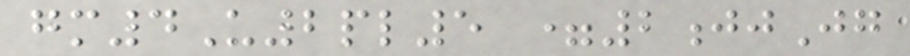gm4U2pl5 =2jjJg
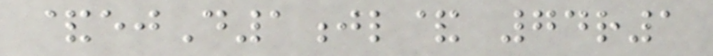&ejD1jl& 74r1
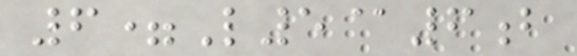6=L5@6b
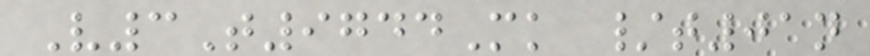V3T9744Mk /t01n
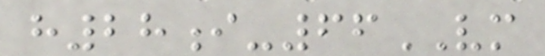h28i-66VM
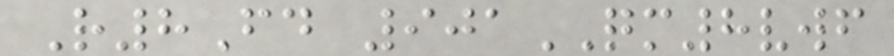R8Fd 901QM8vwf
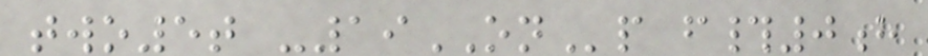two5t -19ONp f#0h
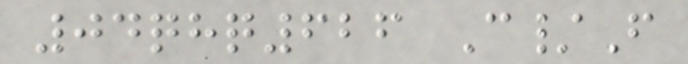04qhq626 C/F
